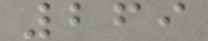269
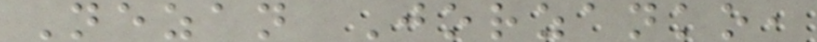Nezan Jorzanko,
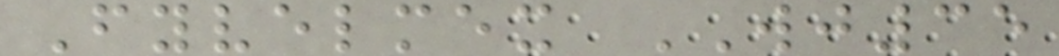Fyvelmex WJ35
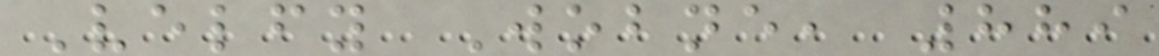Velfy Wobne, 889
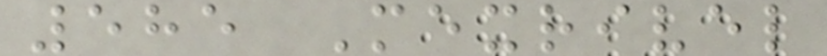585 Mexrivel
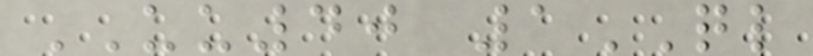UU40 1QL
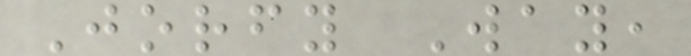Jorfy Way,
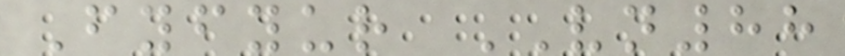Fyfyur VN88
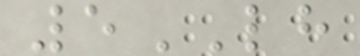5LH
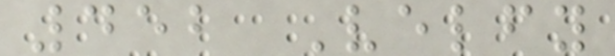452 Velfy
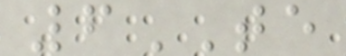6TE
